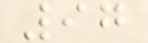97
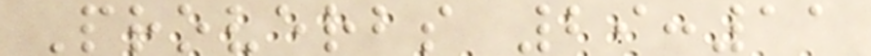Proverbs 29:11
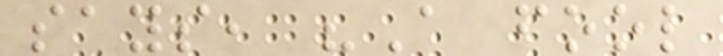says, "A fool
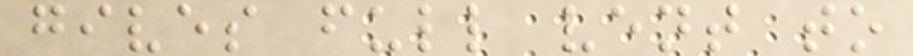gives full vent to
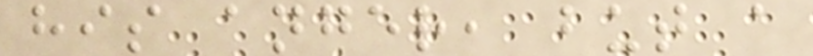his anger, but a
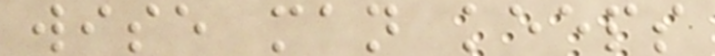wise man keeps
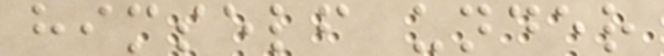himself under
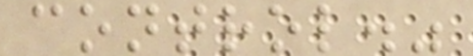control."
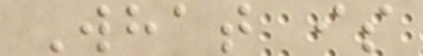What is
